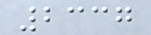2337
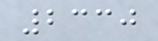2330
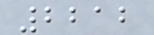2212
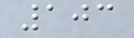103
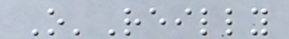O'Reilly
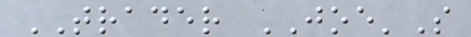TRADER JOE'S
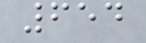654
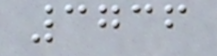3736
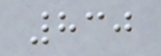830
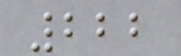222
